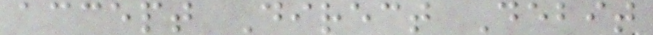accept Direct Debit
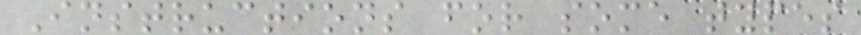Instructions for some types
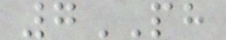7PH
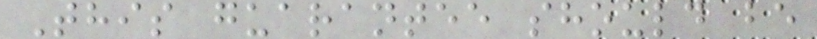This guarantee should be
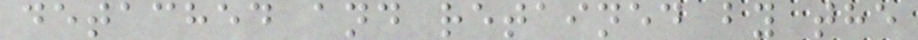detached and retained by the
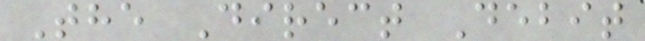The Direct Debit
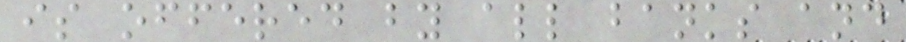is offered by all banks and
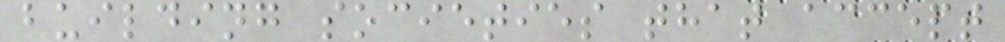building societies that accept
